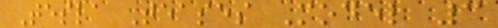Tesla Teases Model 3
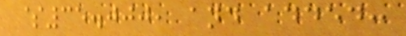$35.000, and added:
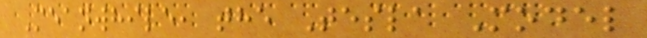Meanwhile, the Tesla Model
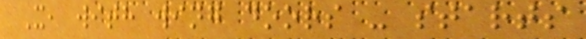X, with wing doors - starts
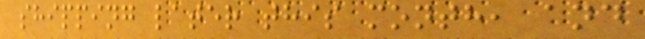shipping later this month, and
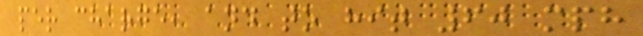per charge, and to hit 60 mph
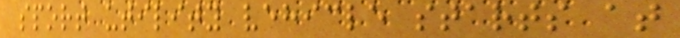sport utility vehicle starts at
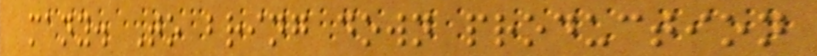many. To bring down production
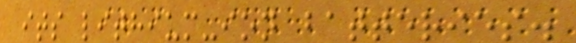its lithium-ion batteries.
